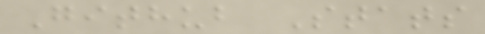Github Stats
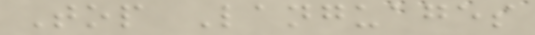Top Languages
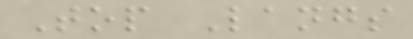Top Langs
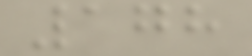178
